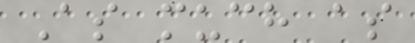As much as
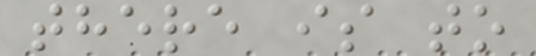there is to
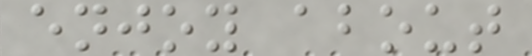enjoy about
